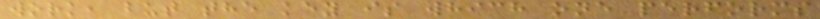work, but the key is which one performs
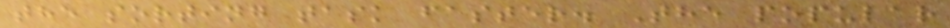the sorting task faster. The popular
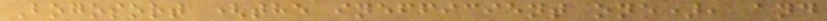Bogosort (the inefficient one), and
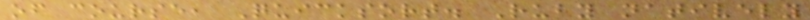of course, Quicksort. Ruby natively
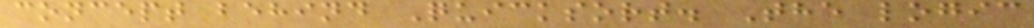concept behind Quicksort. The logic
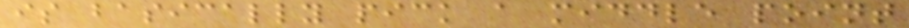is basically pick a middle point
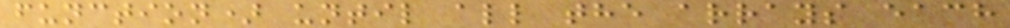function) until all the arrays each
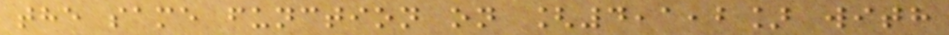the same function on [4,1,2] with
